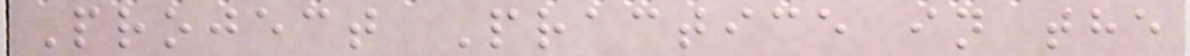Project Practice in the
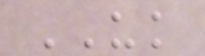UK
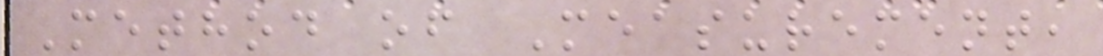Method of Measurement,
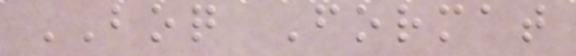BOQ Format
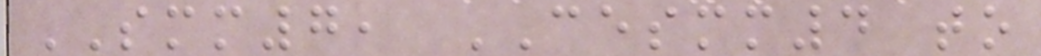SMM7, CESMM4 to
